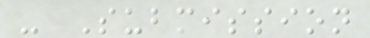- Submission
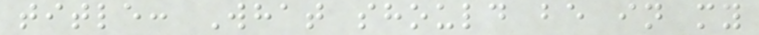title: What should be in my
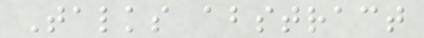Talks abstract
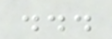...
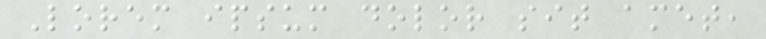Lorem ipsum dolor sit amet,
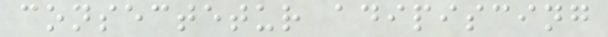consectetur adipiscing
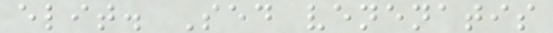elit. Sed venenatis
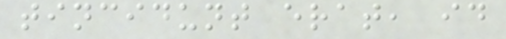tincidunt erat, id
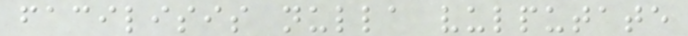facilisis nulla vulputate
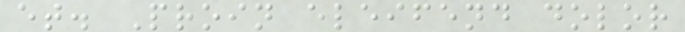et. Proin eleifend dolor
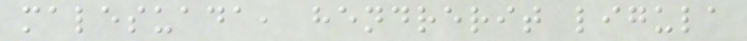malesuada, hendrerit ligula
